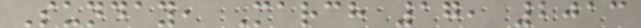Sunday, March 17, 2013
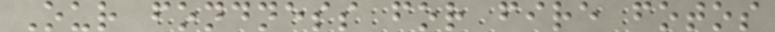Our fondness for fire fotos
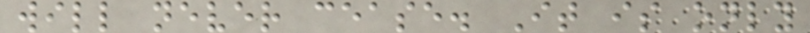will never cease. It is only
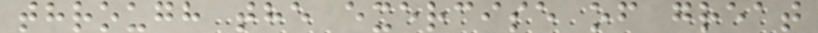through the exercise of great
